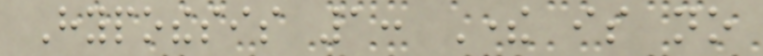Hypothesis 1: There is no
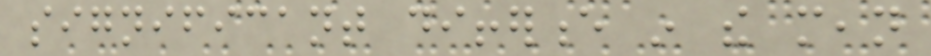significant difference in the mean
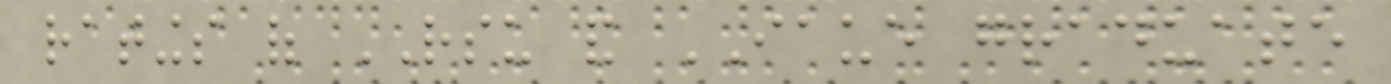ratings of RSU and IAUE graduate
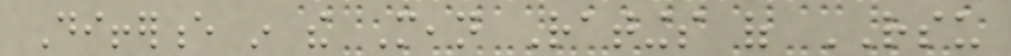Difference in the Mean Ratings of RSU
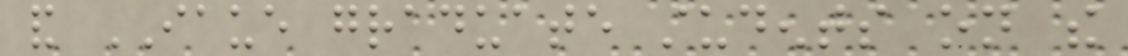and IAUE graduate students on the
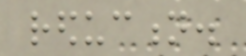reduction.
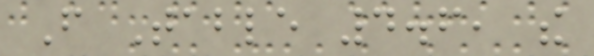From Table 4.6, the
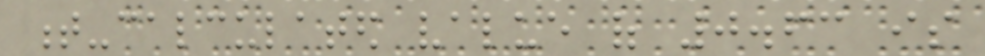t-calculated value of 0.63 is
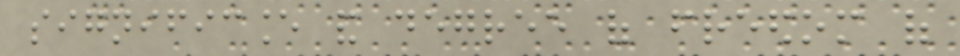significance and degree of freedom of
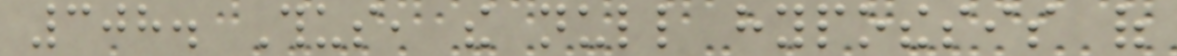308. Thus, the null hypothesis of
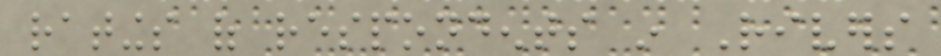ratings of respondents in Rivers
